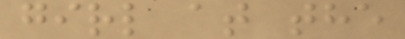girl at the
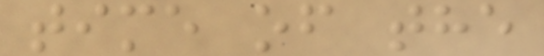time of the
